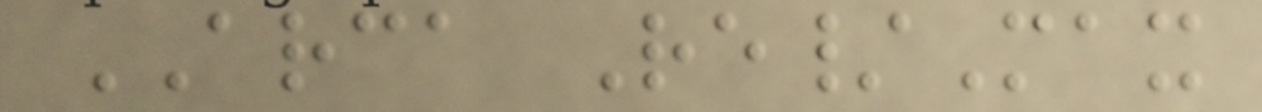ARCA Re/Max
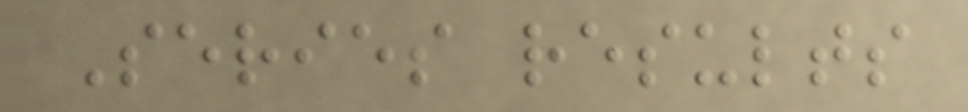Series results
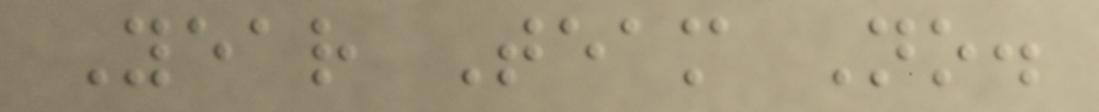Year Team No.
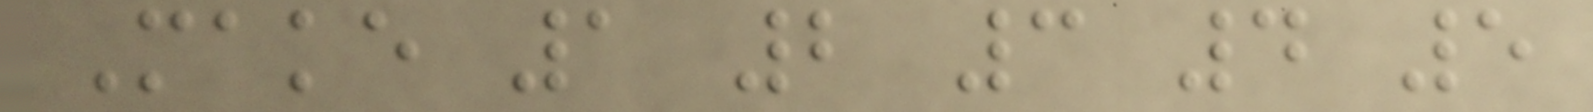Make 1 2 3 4 5
